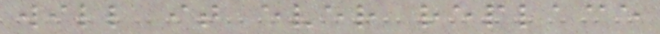will it ever replace
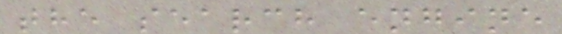the search engine
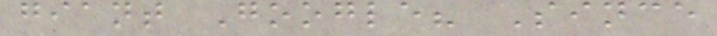giant Google? Since
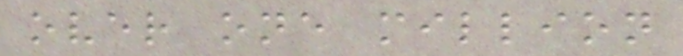over one million
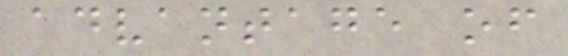advantage of
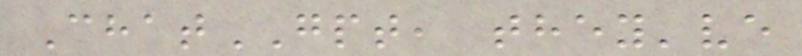ChatGPT, they've
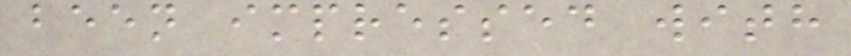been impressed with
